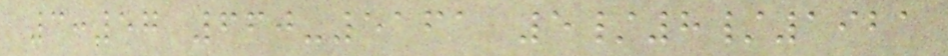3:57 660-5161 5/8/1921
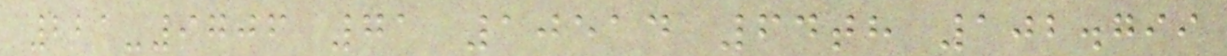221-9706 71 10514 64th 102.799
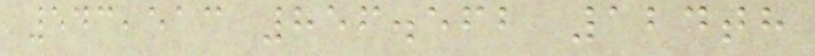543,513 856.562 124th
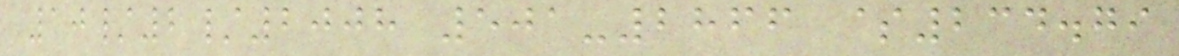10/2/2008 501-2866 $234.79
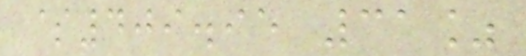$409.95 31%
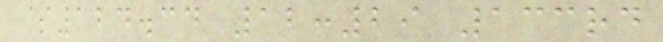$124.34 12:29 133rd
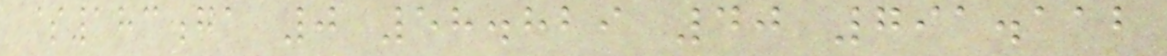$183.71 0 58.829 40 791.112
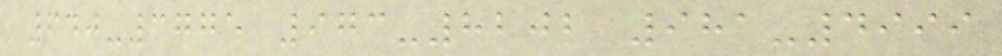640-3775 973-8202 981-4999
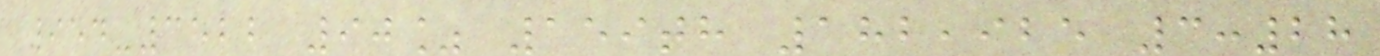954-3522 90% 159th 182,925 3:28
